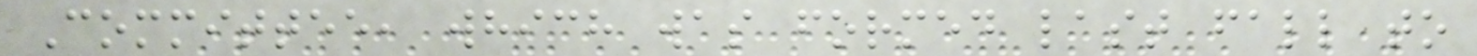Committee, which was formed last fall to
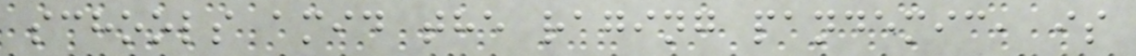schools amid the raging pandemic, is
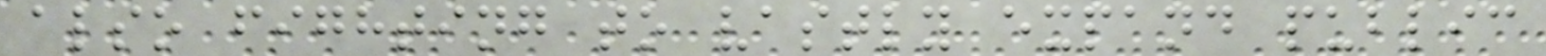also fighting to vastly expand public
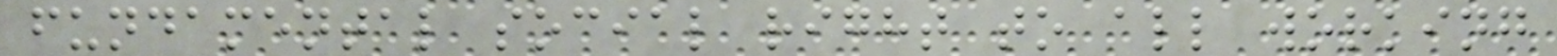fundamental social right to all working
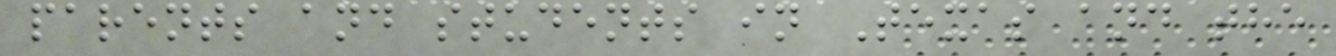parents and students in Texas and the
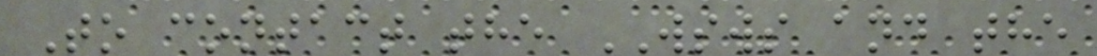To contact the WSWS and the
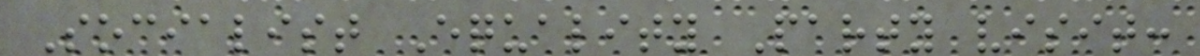Socialist Equality Party visit:
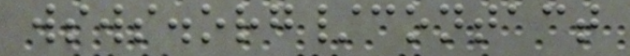wsws.org/contact
